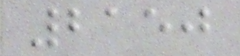2150
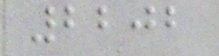2202
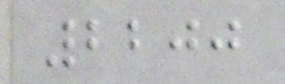2200
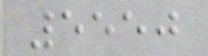5550
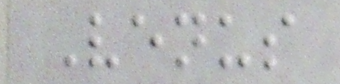Venus
